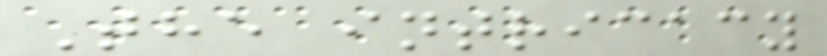The intricacy
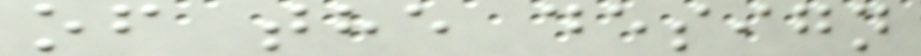of the design
